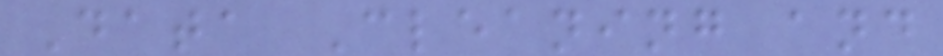Data Cleaning and
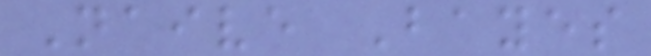Naive Bayes
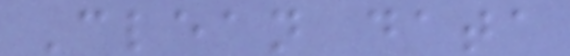Clean data
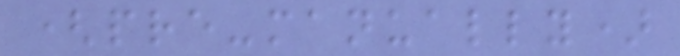(pre-manually)
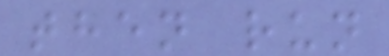then run
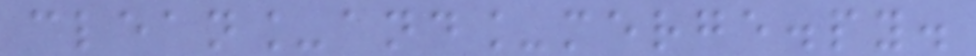clean_and_merge.py.
